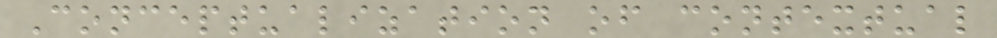Conceptualization of contextual
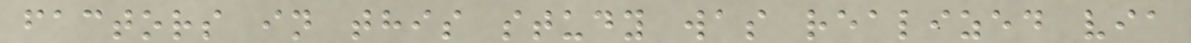factors in this study was realized via
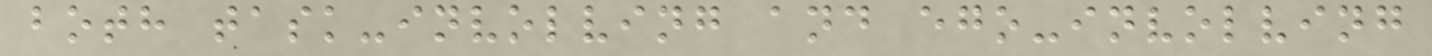both task-involving and ego-involving
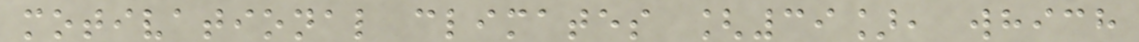motivational climates [39], which
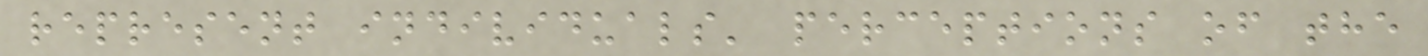represent individuals' perceptions of the
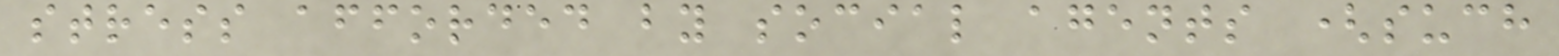stress afforded by social agents (such
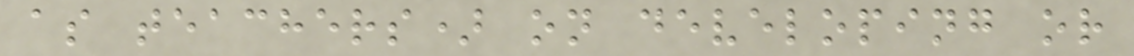as teachers) on developing or
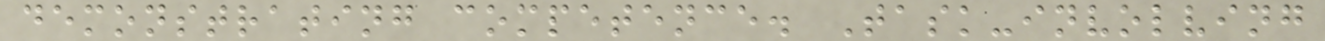demonstrating competence. Task-involving
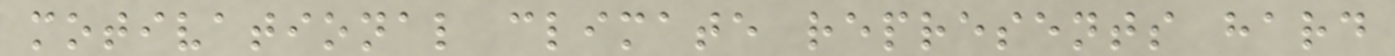motivational climate represents hard
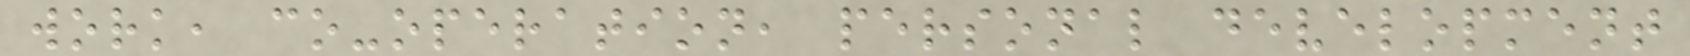work, co-operation, personal development
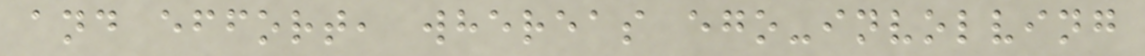and effort, whereas ego-involving
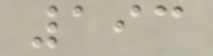193
